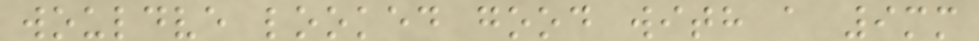wouldve looked good with a 9mm
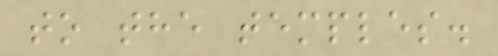to the temples.
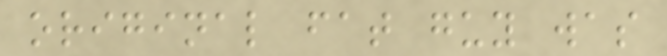original fat guy was
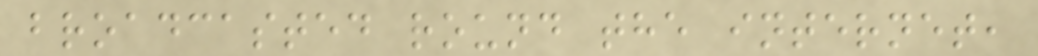broadcasted round the internet,
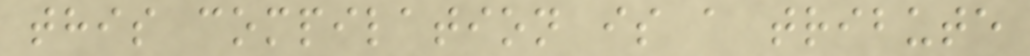this compilation is a tribute
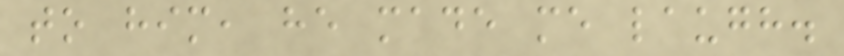to him, he made me laugh.
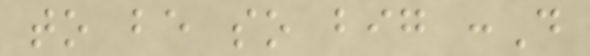to be so big :D
